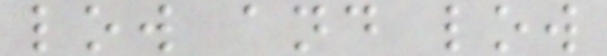low and low
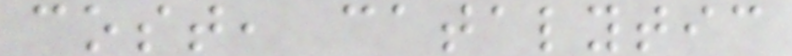cost, catalytic
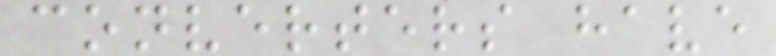converters have
